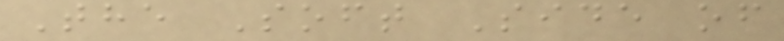The Soft Side of
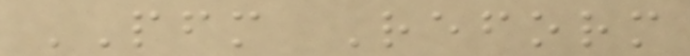PFM Reform
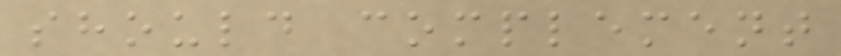should complement
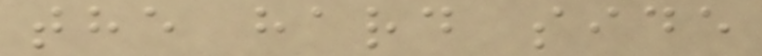the hard side
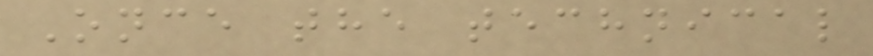Once the technical
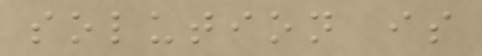solution is
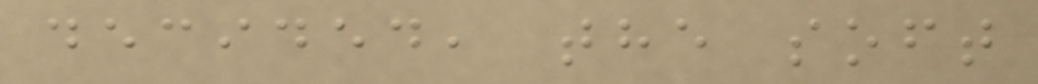decided, the soft
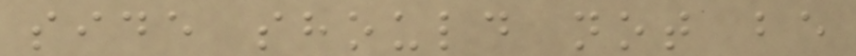side should not be
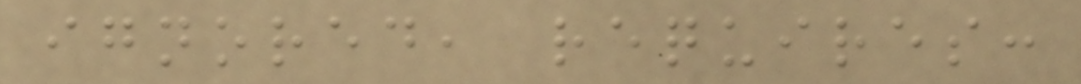ignored, requires:
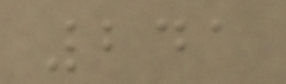241
